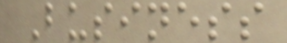Business
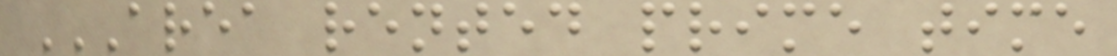AREA RENTED PRIME TIME
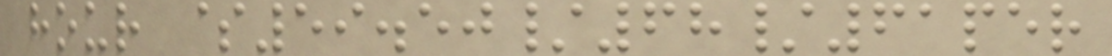hour $59.50/68/61per
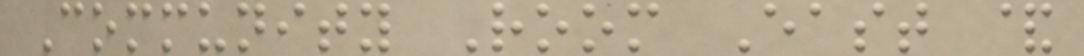Community Room East &
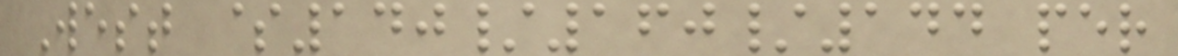West $140/160/144 per
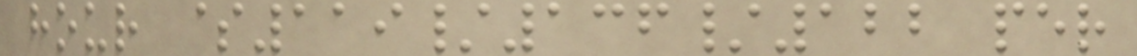hour $119/136/122 per
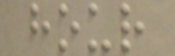hour
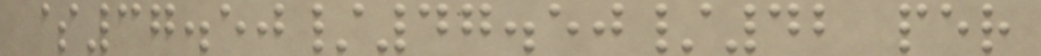$37.50/47.50/42 per
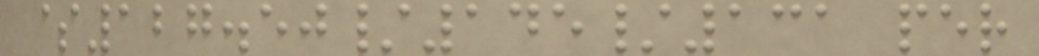$127.50/145/131 per
